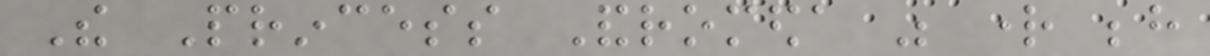The Princess Andromeda was right behind
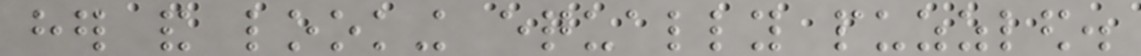her and looking equally puzzled.
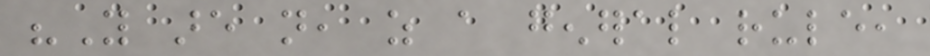"You are not, as a general rule,
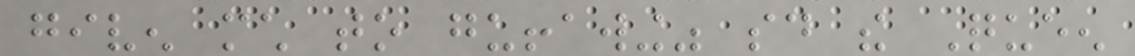given much to guffawing" said the Queen
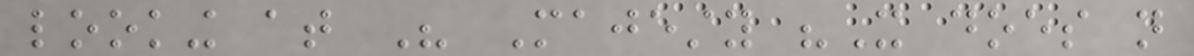looking at His Majesty "It does not
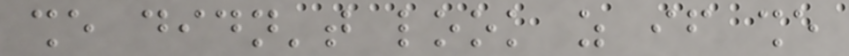she didn't look as if she
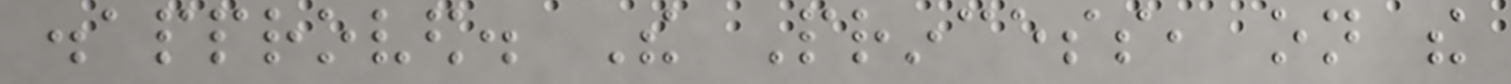disapproved. The Princess, on the
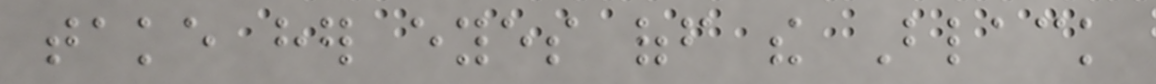take her eyes off the Black
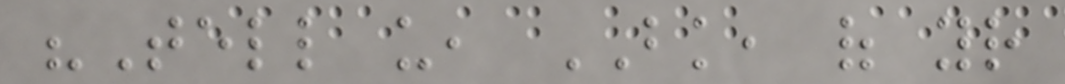"Tell us, BK, of your
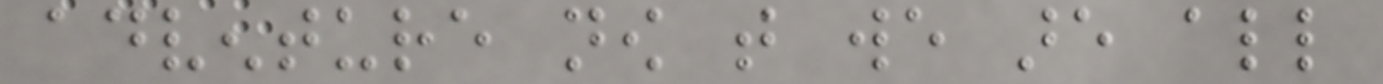adventure now that we are all
